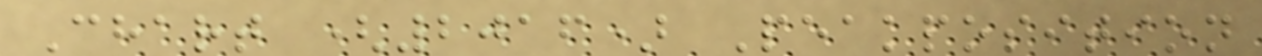Chart (2016) Peakposition
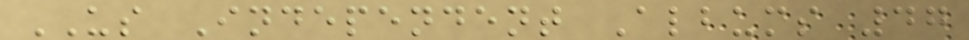US Independent Albums 47
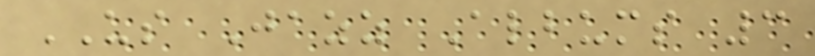US Jazz Albums 3
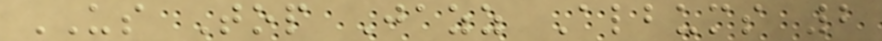US Top Jazz Albums 2
